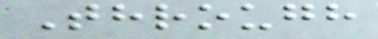Through
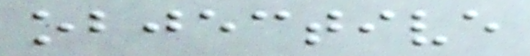objective
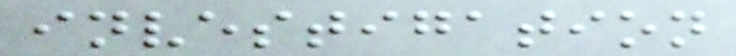investigation
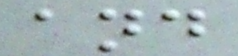and
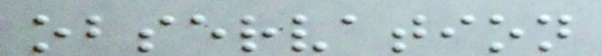observation
